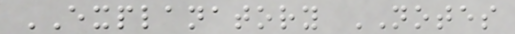EXPLANATORY NOTES
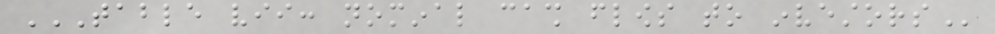TABLE VII: NOMINAL CASH FLOWS TO INVESTORS
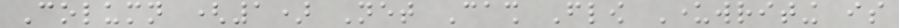Column (1) Net Cash Flow Underwriting is
